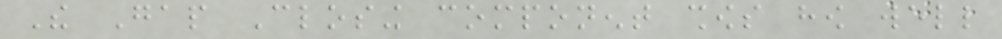The Gap Closing component shows how well
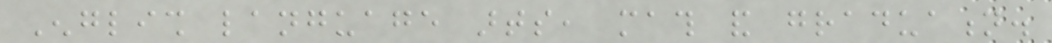English language arts, math and graduation.
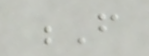F
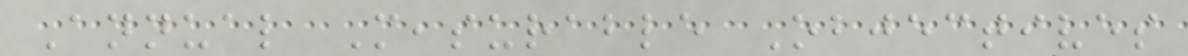Annual Measurable Objectives
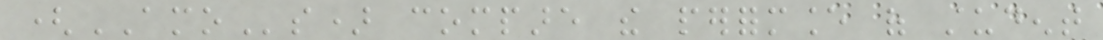(AMOs) compare the performance of student
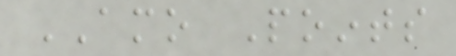AMO Points
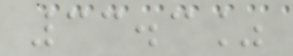33.3%
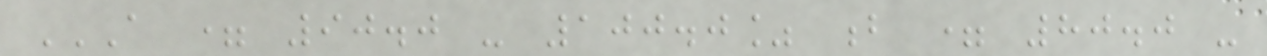A = 90.0 - 100.0% B = 80.0 -
